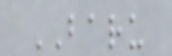BARU
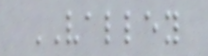VALLEY
